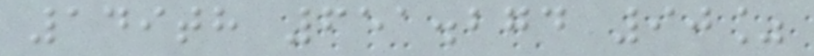149th 651.274 90%
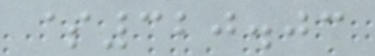$320.03
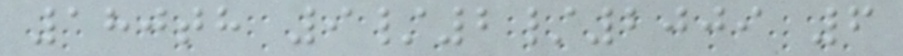180th 9/2/2009 6
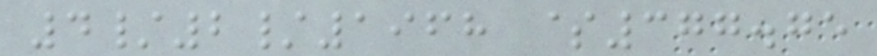4/2/1968 $377.75
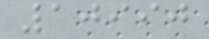10990
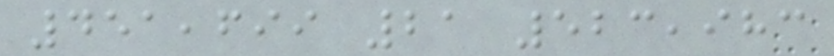451,699 21 523,983
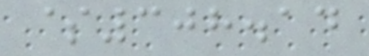$308.14
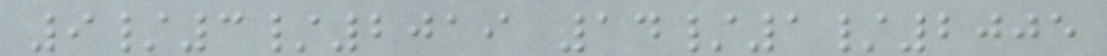9/3/2019 14/1/2005
